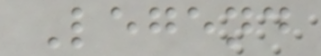Legend
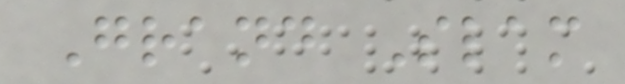Grand Slam
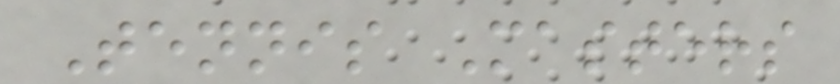Tennis Masters
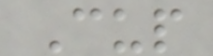Cup
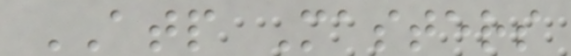ATP Masters
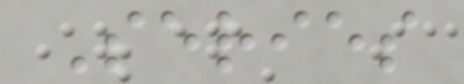Series
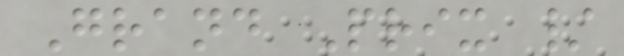Grand Prix /
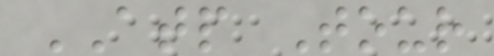ATP Tour
